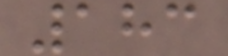183
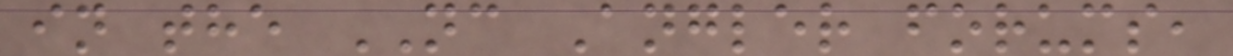in the NC Angler forums,
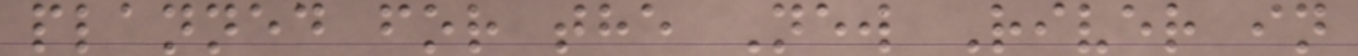planned for the New River in
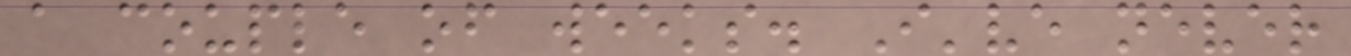a couple of weeks. I've never
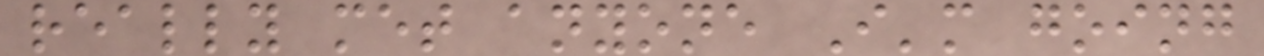really met anyone I'm going
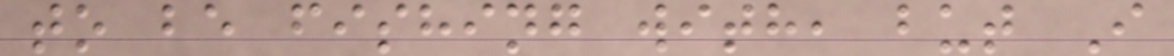to be fishing with, but I
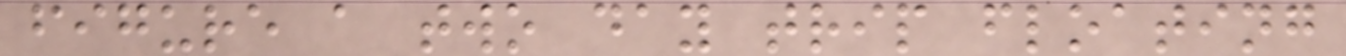figure a two day trip floating
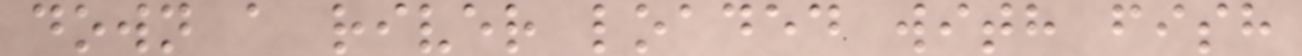down a river loaded with fish
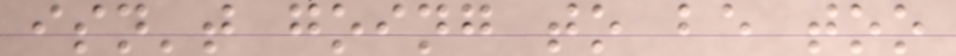isn't going to be too
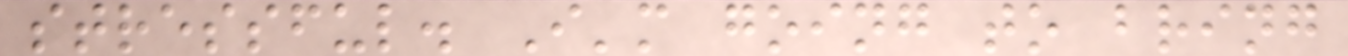stressful. I'm going to bring
